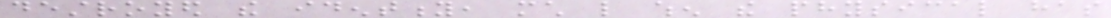destroyed the identity, much like when the physical has
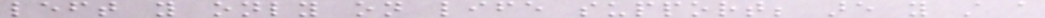left you only on life support; are you still a
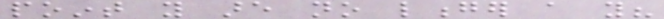point you are no longer a you?
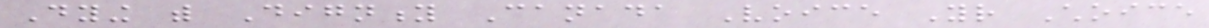Dying with Dignity Canada Voice Your Choice
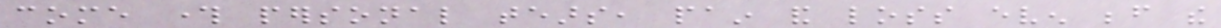come through personal tears, pain and loss even before the
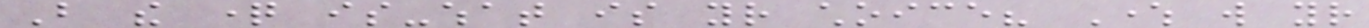But the question is-what is your choice? Where will your
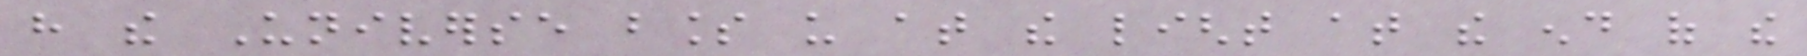have the Universe bless us at the light at the end of the
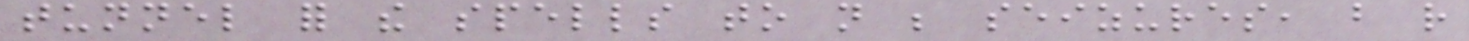tunnel for the spells to not be seizures, but rather
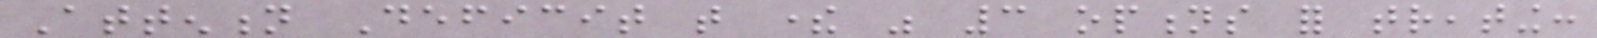Attention Deficit that there was 3 options for treating:
